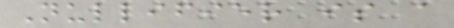Nullifier is a
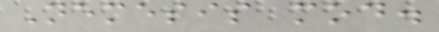Nemesis mod.
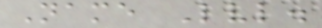Name Lvl.
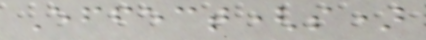Effect(s)
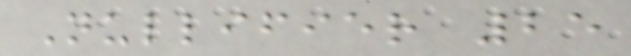Nullifier 25
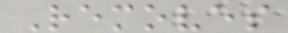Removes
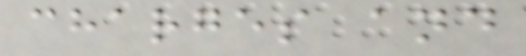charges and
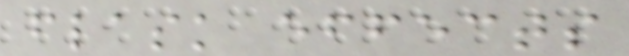flask effects
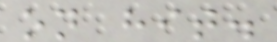on hit.
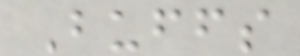Buffs
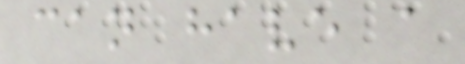can have a
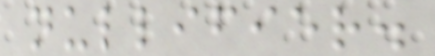nullifier.
